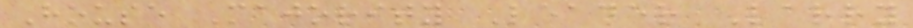House Majority Leader Larry
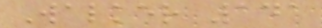Walker 141
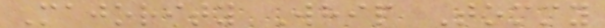Majority Whip Tommy
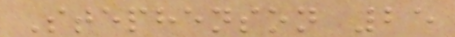Stephenson 25
